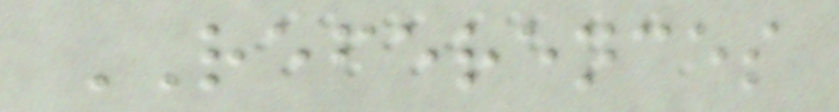REFERENCES
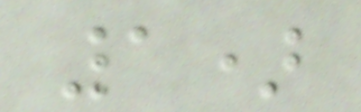1)
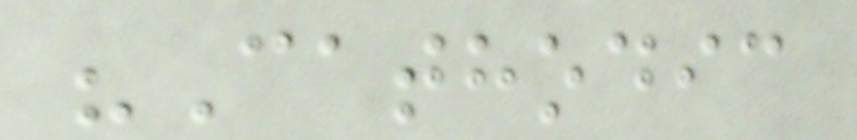"Cathodic
